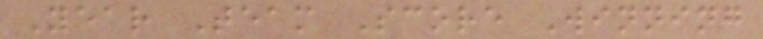Year Team Score Winning
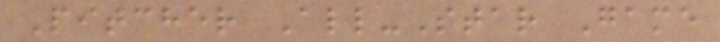Pitcher All-Star Game
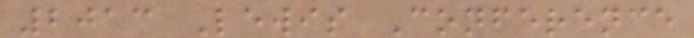2013 Lewis Conference
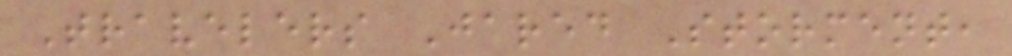Travelers Jared Storment,
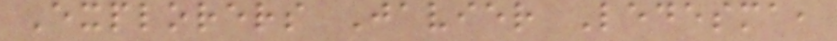Explorers Javier Ledesma,
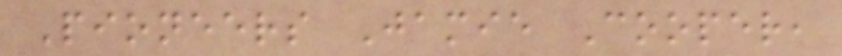Pioneers Jamie Cooper,
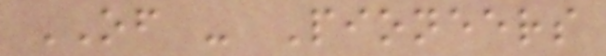OF - Pioneers
